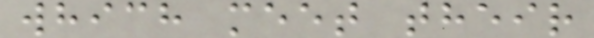which meet their
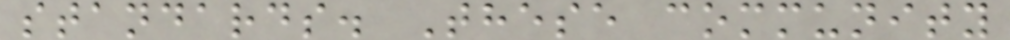standards. These community
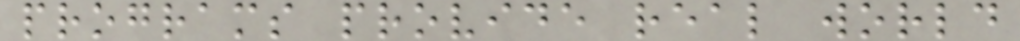programs provide real world
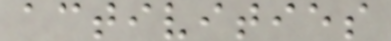activities
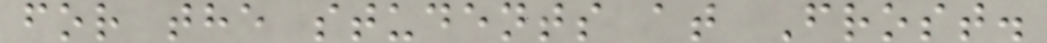for the students at Frost.
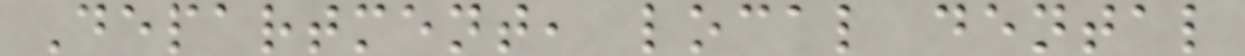Department, local dental
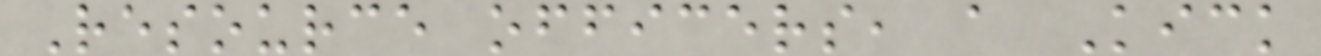Resource officers, a Kick
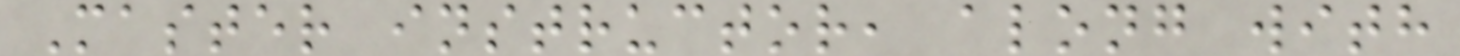Master instructor, along with
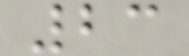23
